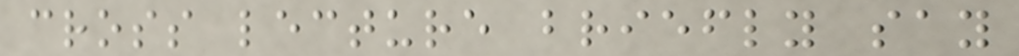cross lecture briefly say
